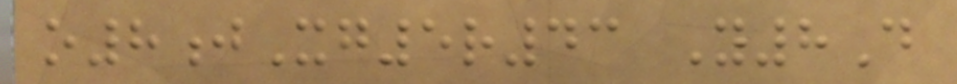o8jXg5r43 Y8D
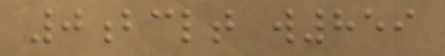0bclt w859
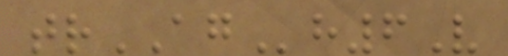trAGh6V
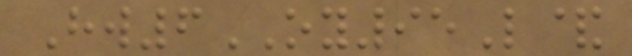Hw6OY95L&
